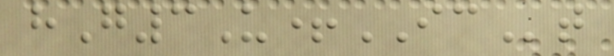hG3U+ICt
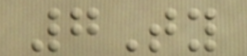7Ty
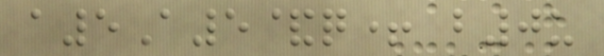a5A5&q+ b0u
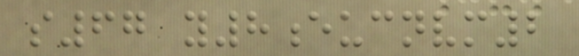s67 y8eucnvm2
